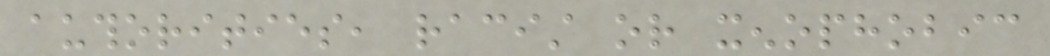authorities, racist or xenophobic
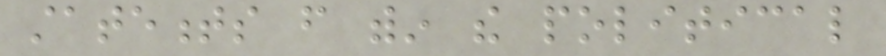statements from within the political
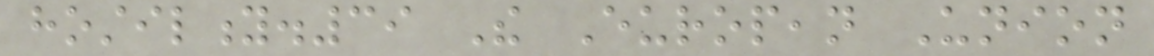hostility.39 The European Union
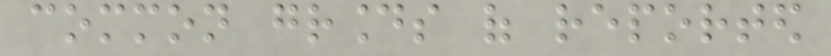common grounds of reported
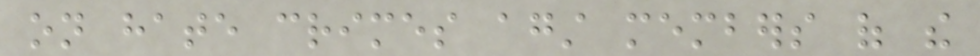on hate crimes against members of the
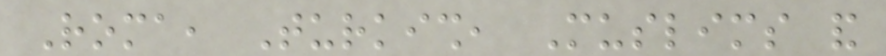Roma, Turkish, Muslims and
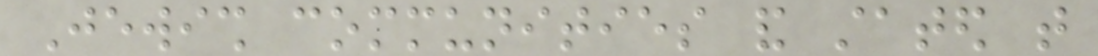Jewish communities and stated that
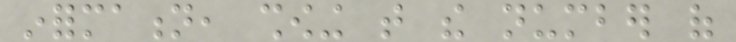information, showing that the number of
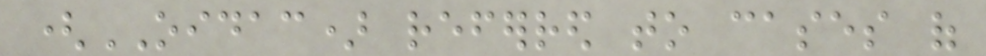(OIDAC) referred to cases of
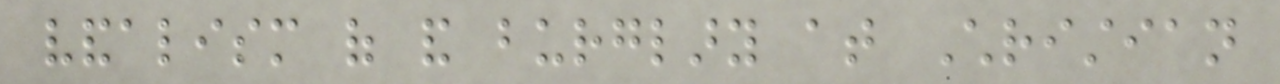vandalism of and burglary at Christian
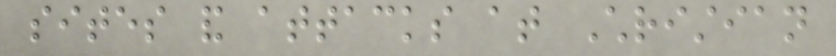sites and attacks at Christian
